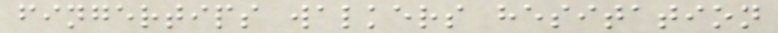fingertips walkers hesitation
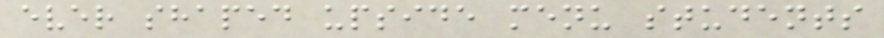ever shaped upside menu students
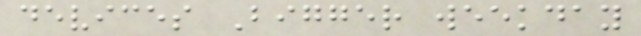devices Bigger weekday
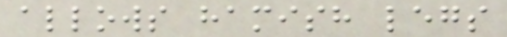allows hamish legs
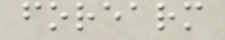forearm
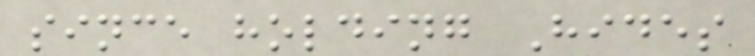since holding Hides
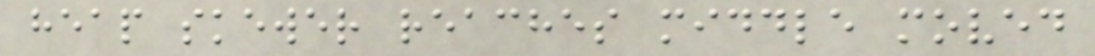heap skewer reaches middle moved
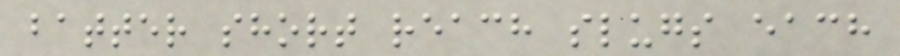batter short reach slugs each
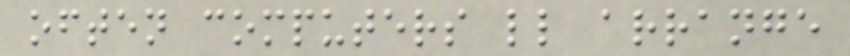often computers ll arrange
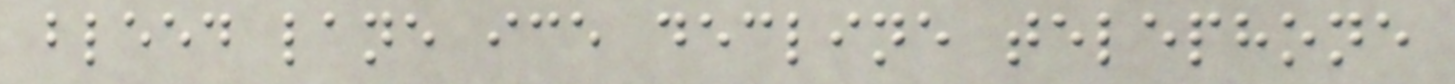bleed lane ice decline telephone
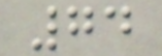74
